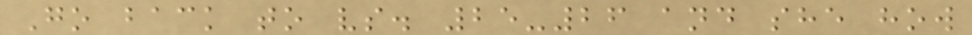Go back to vs. 25-26 and she how
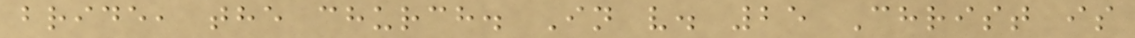bride, the church. In v. 25 Christ is
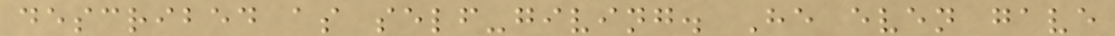described as self-giving. He even gave
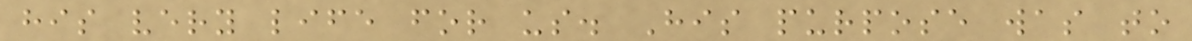his very life for us. His purpose was to
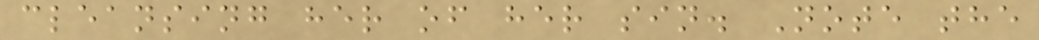cleansing her of her sin. Note the
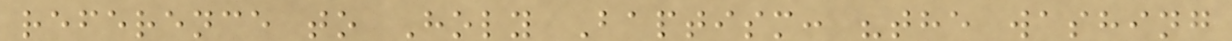reference to Holy Baptism: "the washing
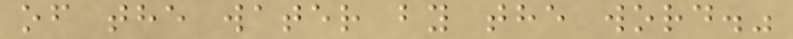of the water by the word."
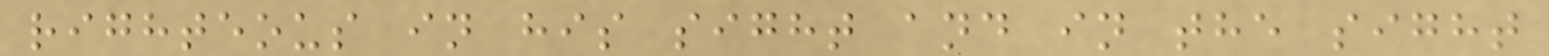righteous in his sight and in the sight
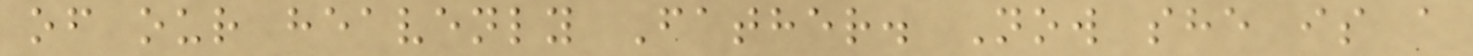of our heavenly Father. Now she is a
